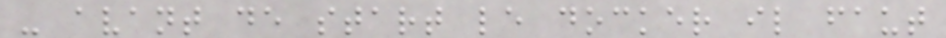- avant de start le docker il faut
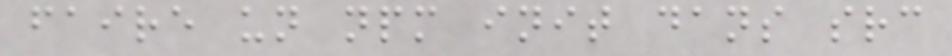faire un npm init dans src
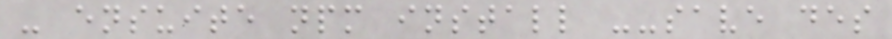- ensuite npm install --save des
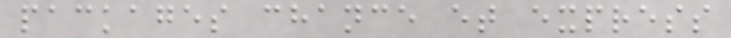packages chance et express
